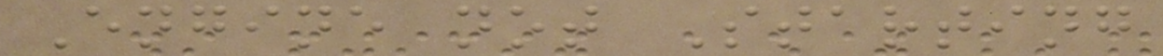Engine not Starting
